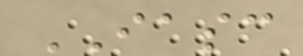IASC
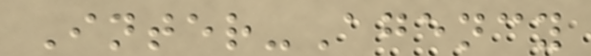Inter-Agency
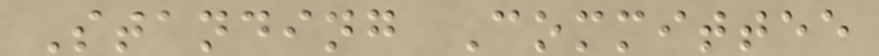Standing Committee
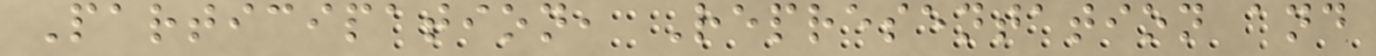Participation, Representation and
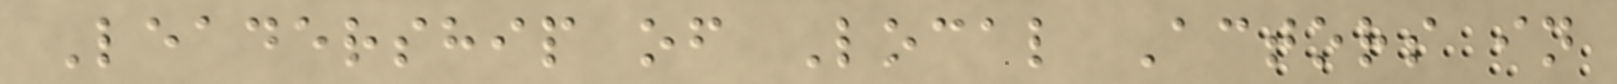Leadership of Local Actors in
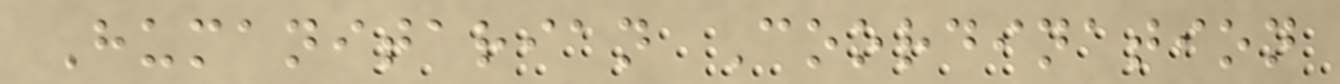Humanitarian Coordination
